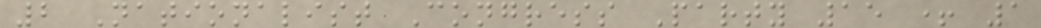2 Nationalist Congress Party 15 + 1
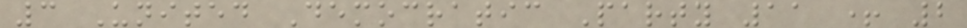3 United Democratic Party 11 + 2
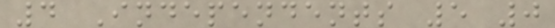4 Independents 5 0
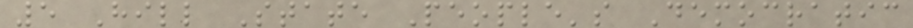5 Hill State People's Democratic
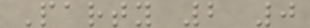Party 2 0
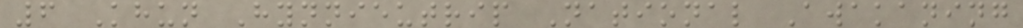6 Khun Hynnieutrip National Awakaning
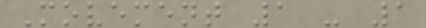Movement 1 - 1
